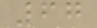67
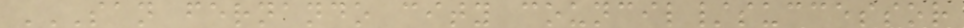SAN FERNANDO CITY COUNCIL/SUCCESSOR
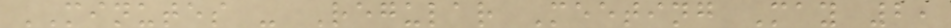MINUTES - Regular Meeting May 2,
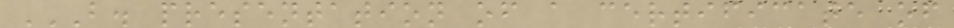B. PRESENTATION OF A CERTIFICATE OF
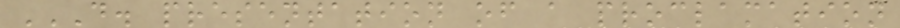D. PRESENTATION OF A PROCLAMATION
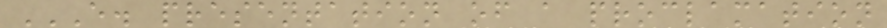E. PRESENTATION OF A PROCLAMATION
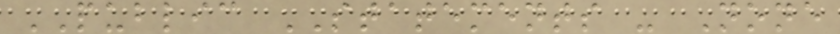PUBLIC STATEMENTS - None
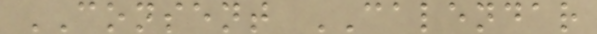CONSENT CALENDAR
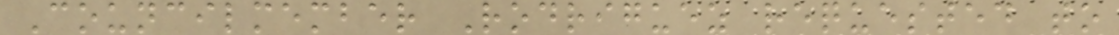Councilmember Rodriguez requested to
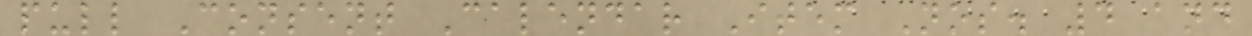pull Consent Calendar Item Nos. 4 and
